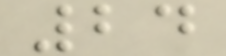24
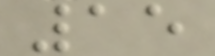15
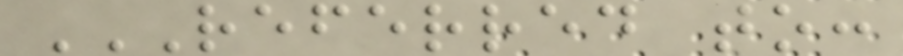REFERRED TO:
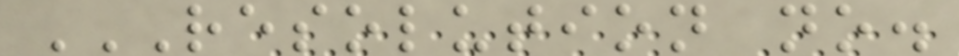RESOLUTION NO.
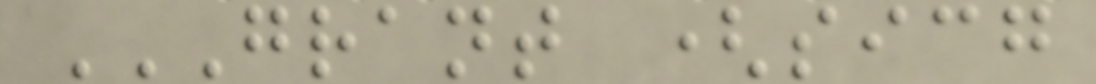GRANT (SICG
